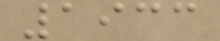1933
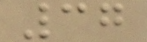37
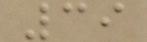39
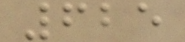625
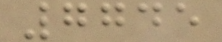7745
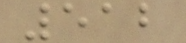512
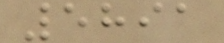5891
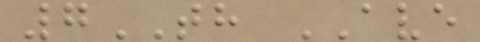7TH AVE
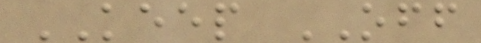KEEP OFF
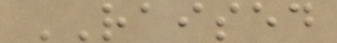RAISED
